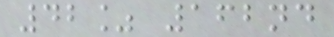42% 162nd
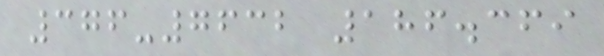376-7632 186.369
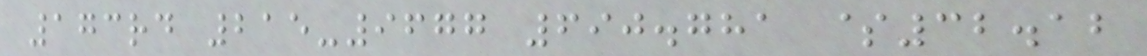173rd 215-9677 690.781 $32.12
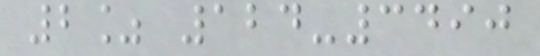2% 124-3490
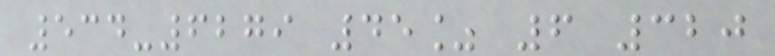534-6279 45% 6 320
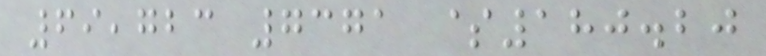69,723 7371 $180.20
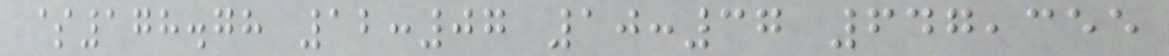$178.78 12:07 10:37 647,355
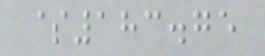$183.75
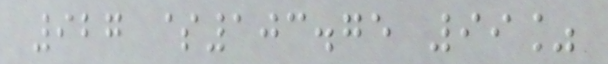927 $103.75 99%
